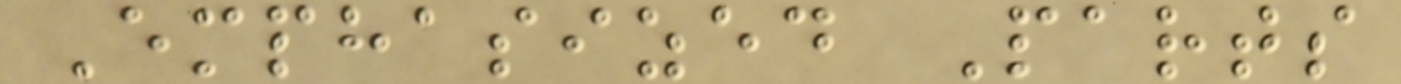Emphasized Parts
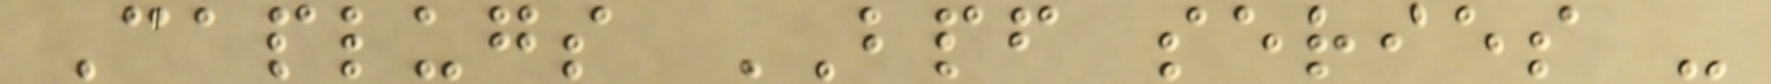Caplugs BPF series -
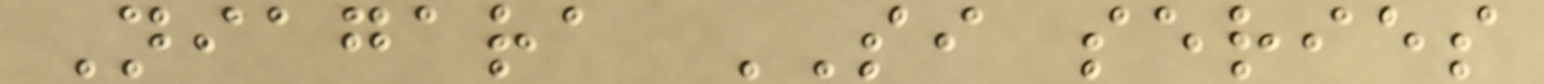Niagara SI series
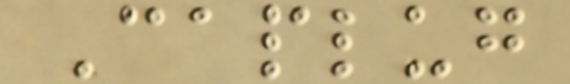Caplug
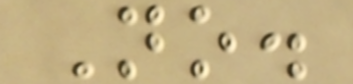No.
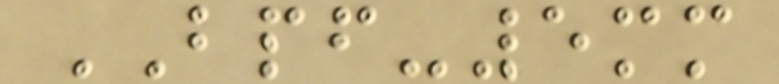BPF-5mm
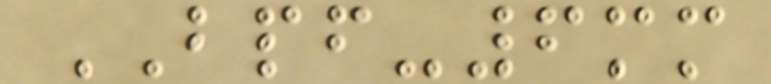BPF-6mm
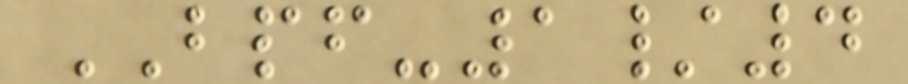BPF-1/4
